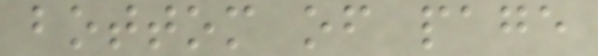bottom of page
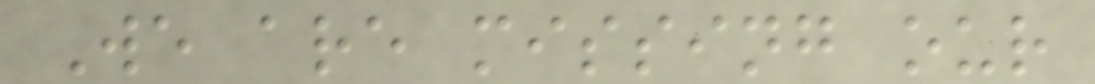We are missing our
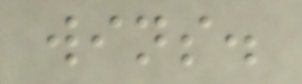wins.
